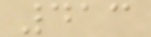413
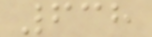638
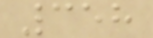358
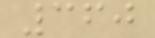360
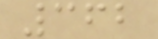362
